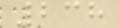238
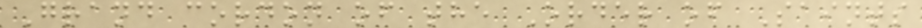Grand cordon of the Order of Saints
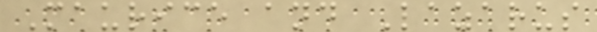Maurice and Lazarus
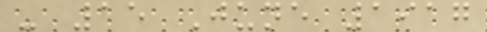- 15 June 1917
